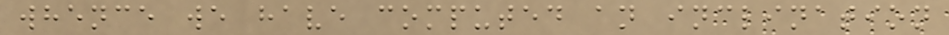whence we have computed an inclination
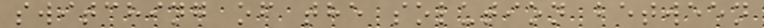switching of the solution between
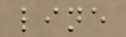line
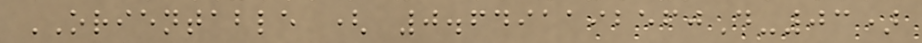ORIENTABLE ( 0.6491192560D-03)
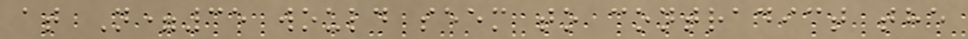at N=35 would seem to contradict the
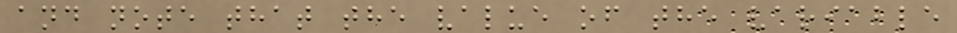and note that the value of the variable
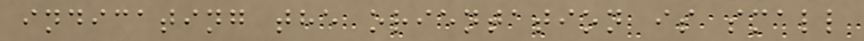indicating the orientation is small
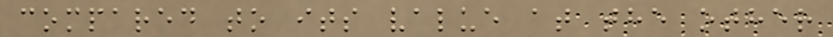compared to its value at the other
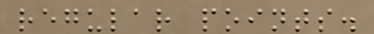regular points.
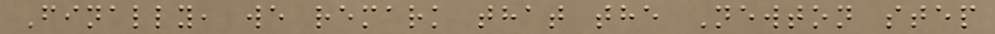Finally, we remark that the Newton step
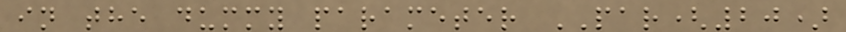in the dummy parameter PAR(20)
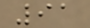91
